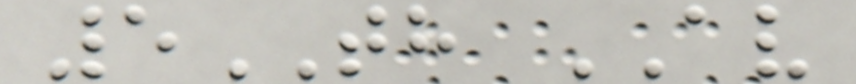5TH AV
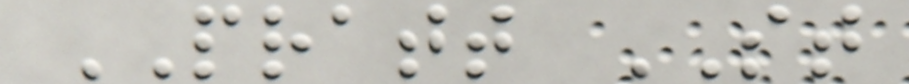PRATT ST
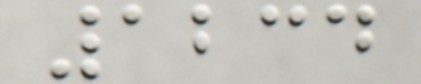1234
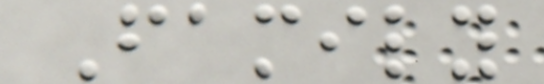Family
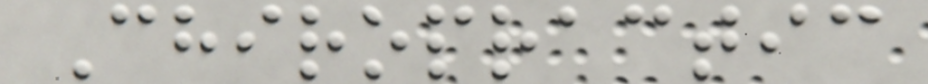Chiropractic
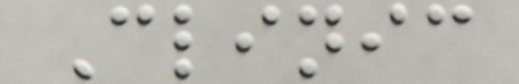Clinic
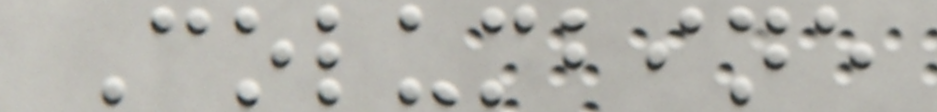Columbine
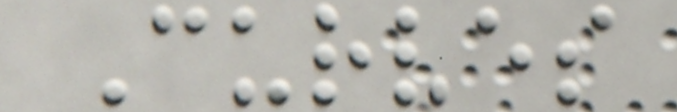Curves
